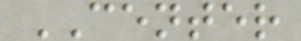CENTER
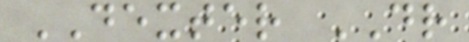DEXTER DR
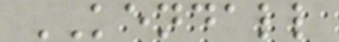KENDALL
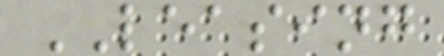LEASING
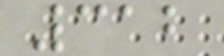312
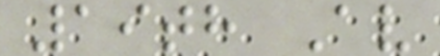19th Av
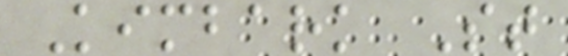Kimbark St
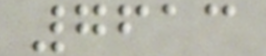7613
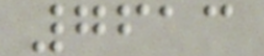7613
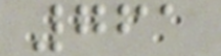761
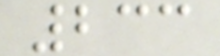233
